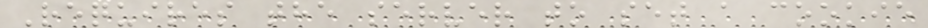Requires the server to set a cookie
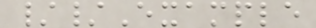//Example
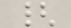{
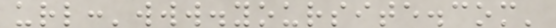url:'www.yoursite.com'
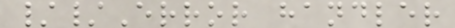//Error handler
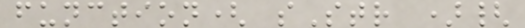function( sStr ){
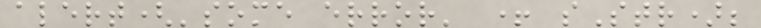alert('some error' + sStr);
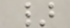}
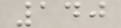140
